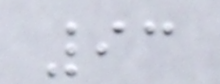93
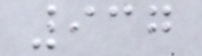937
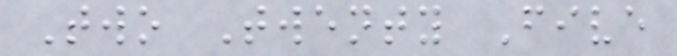Two Twenty Five
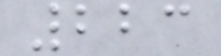223
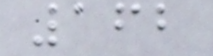162
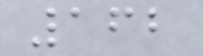162
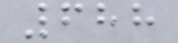688
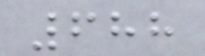688
